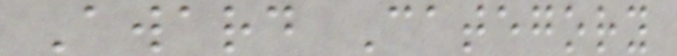Award Category
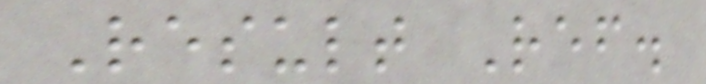Result Ref.
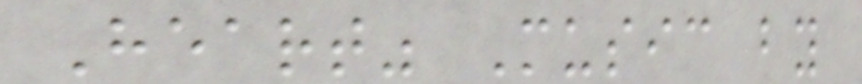Heart" Music by
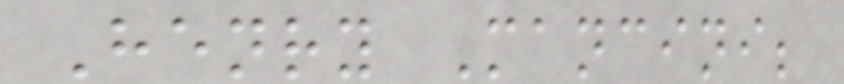Henry Mancini;
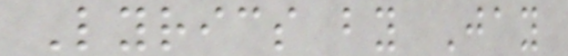Lyrics by Jay
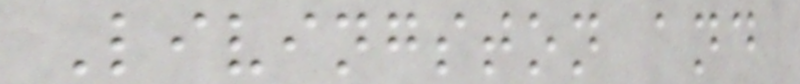Livingston and
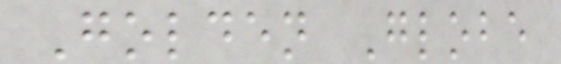Golden Globe
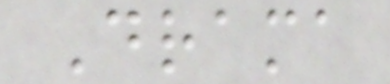Drama
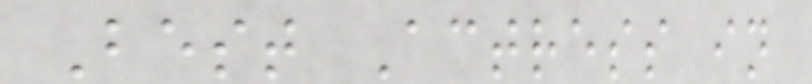Best Actress in
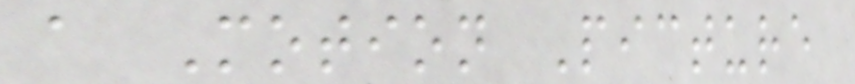a Motion Picture
